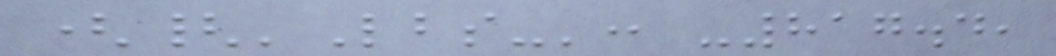({'Lbs-': -817.4,
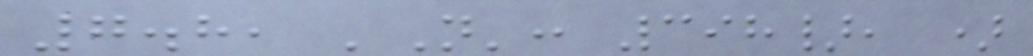7.8, 'N': 398}, )
